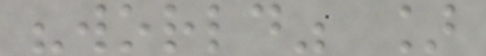"world" ]
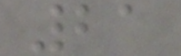21
